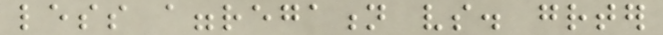less aggregation vs. greater
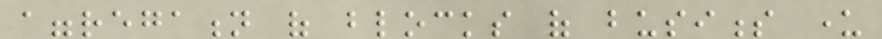aggregation of blocks of business under
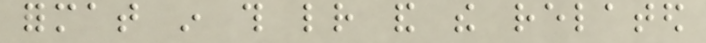format in this letter and the related
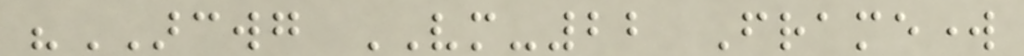"ARCWG VM-22 Framework
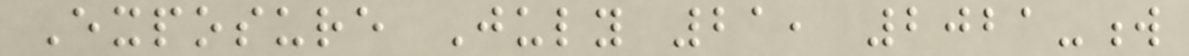Exposure July 21, 2021-w
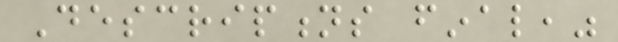Descriptions final,"
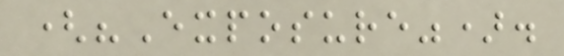("Exposure").
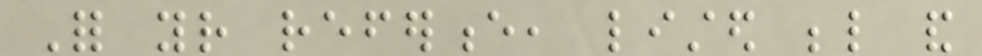For your reference, listed below and
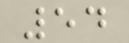54
